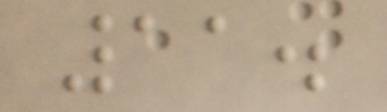11.
